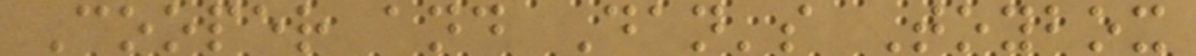Cooper and Dan's Toybox
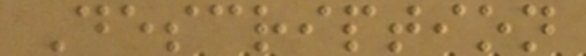Description
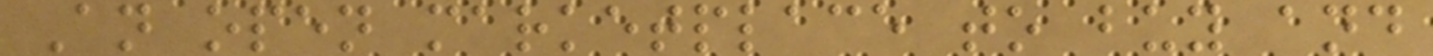An open marketplace to buy and
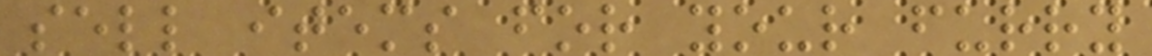sell items for your furry
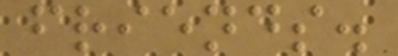friends.
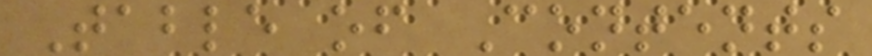Table of Contents
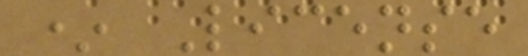* License
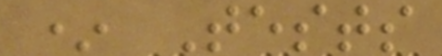* Tests
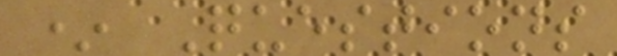* Questions
